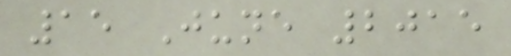15 June 2015
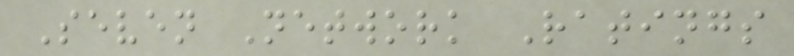Seven Network Ratings
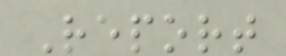Report
